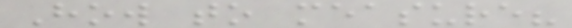How to measure?
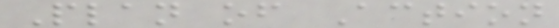Plan of Action
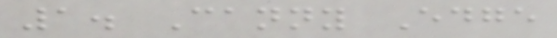1. Canny Edge
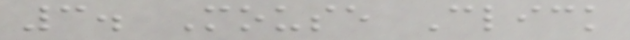3. Mouse Click
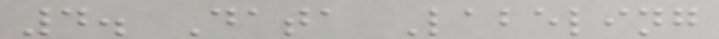4. Data Labeling
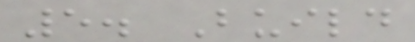5. Build
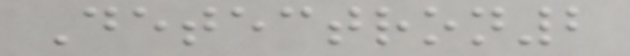Detectron2
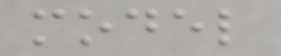model
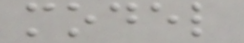model
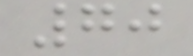70
